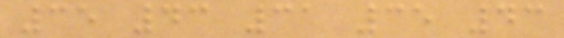35 43 31 35 43
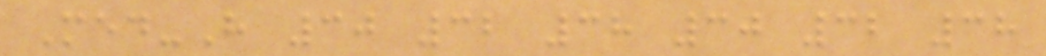Med-H 30 32 38 30 32 38
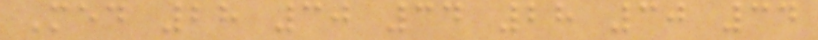Med 28 30 34 28 30 34
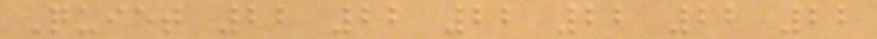Quiet 22 22 22 22 22 22
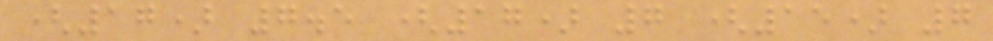(17) 7.5 (17) 7 (15) 7
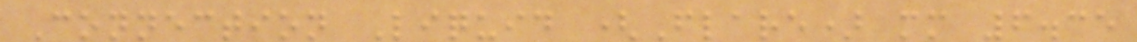Connection Liquid (Flare) mm 6.35
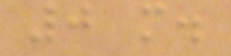0 m.
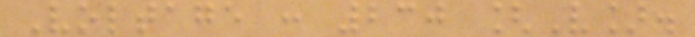Voltage : 230 [V].
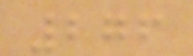276
